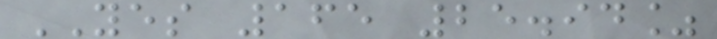YES 165 25.94%
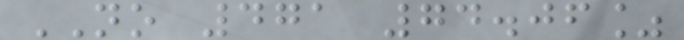NO 471 74.06%
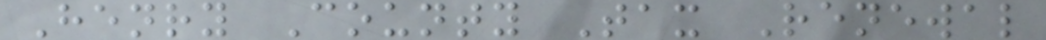Henry County Tax Renewal
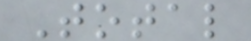Total
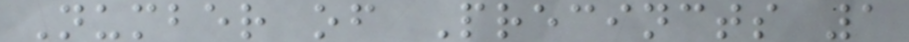Number of Precincts 1
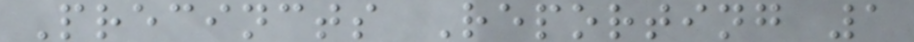Precincts Reporting 1
